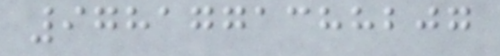9781771388207
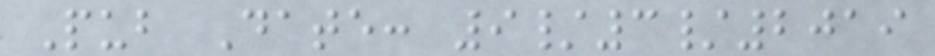Pub Date: 9/3/2019
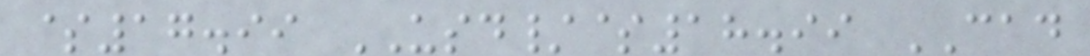$17.99 USD/$18.99 CAD
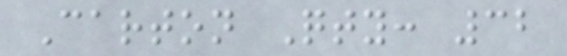Carton Qty: 32
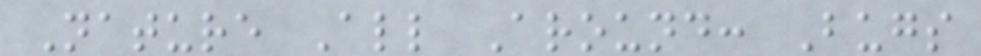Nature All Around: Bugs
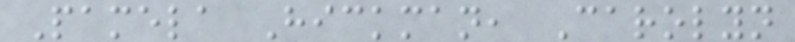Pamela Hickman, Carolyn
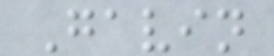Gavin
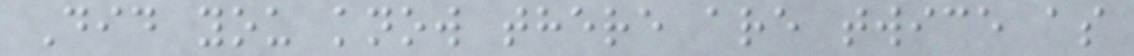Did you know there are twice as
